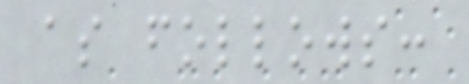as follows:
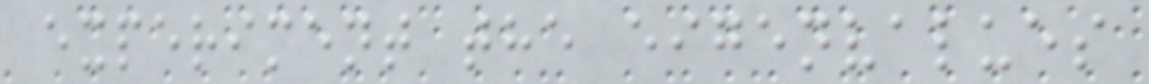experiment the eigenvalues
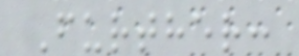Further:
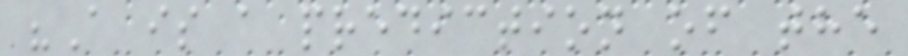"A is a prediction of the
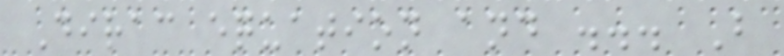Dirac equation and ... B
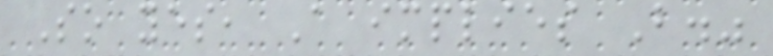So yes, A implies B."
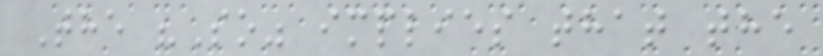The "So" implies that the
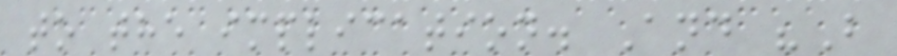to the implication. And "B
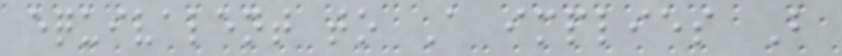equivalent to A implies B
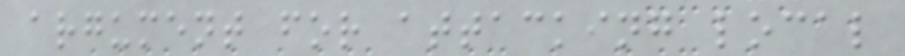argument for attacking local
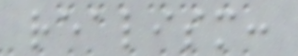realism:
